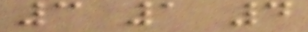3 1 4
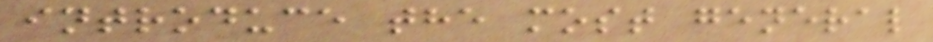introduce the most general
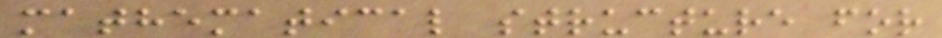mathematical structure for
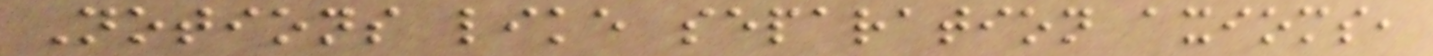Notions like separation axioms,
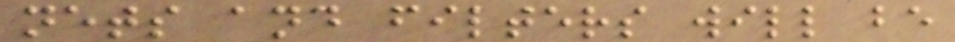nets and filters will be
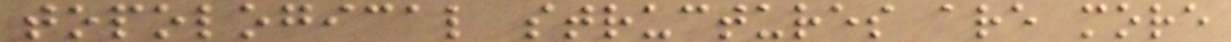topological structures are more
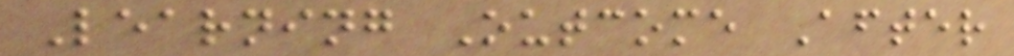Learning Outcome After
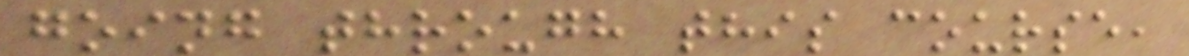going through this course,
